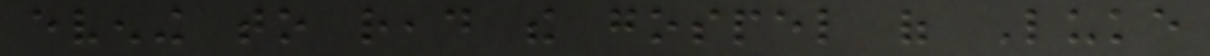evening to read the gospel of Luke
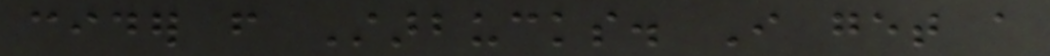cider from Starbucks. I get a
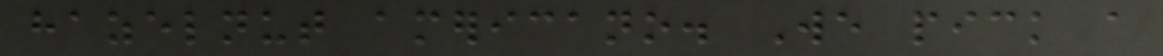hazelnut americano. We pick a
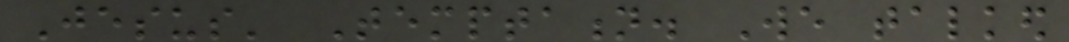Jesus' Temptation. We talked
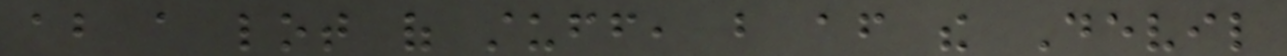about a lot of stuff, but after the Devil
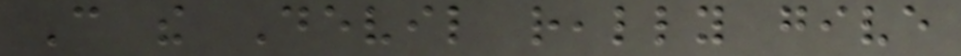Can the Devil really give
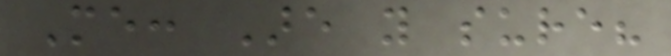Me: Are you sure?
